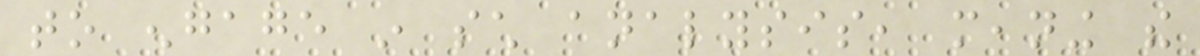to engage in such analysis, meaning the
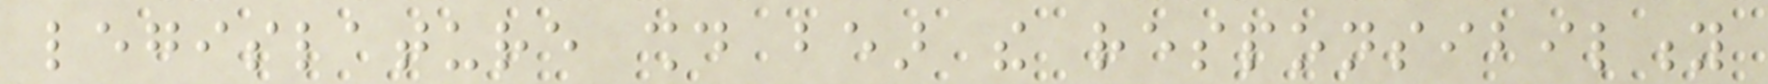legislature should bear the responsibility
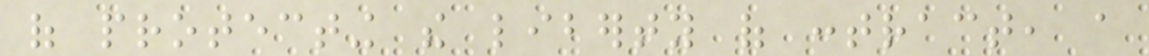of protecting the liberty of contract, a
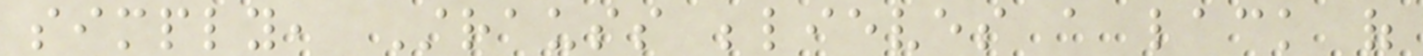simply, Strauss believes a lack of
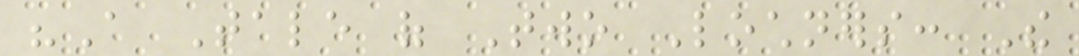"A Tale of Two Lochners: The
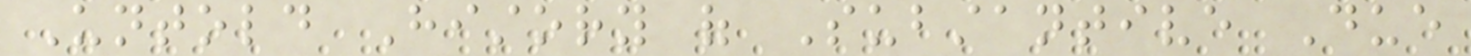Untold History of Substantive Due
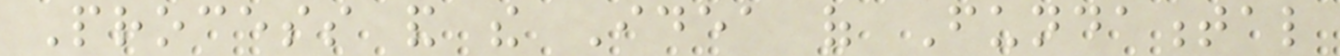Process and the Idea of Fundamental
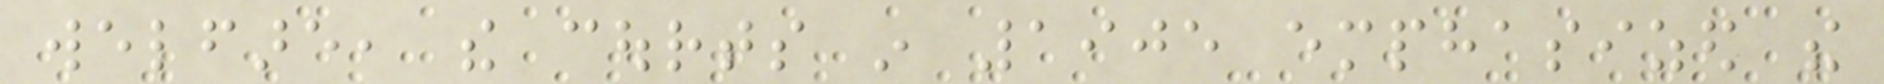welfare, the courts in 1905 emphasized the
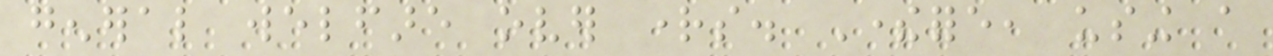general welfare over rights. Therefore, using a
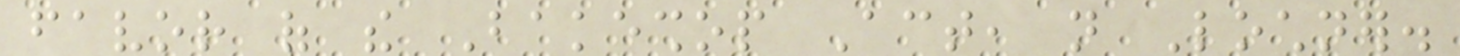favor of the Bakeshop Act, not Lochner.
